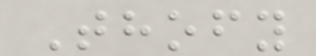Thofy
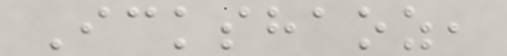Ickshaoz,
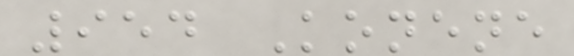954 Konene
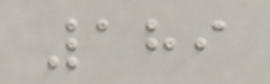189
